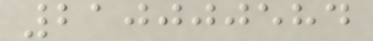210000584
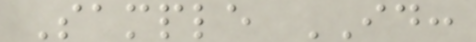Sample ID:
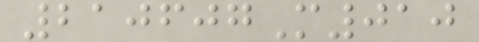210607M010
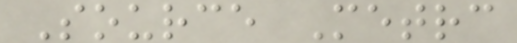Source Metrc
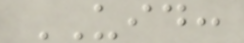UID:
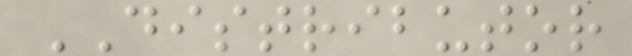DISTRIBUTOR
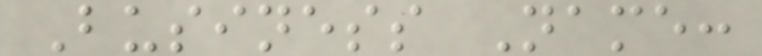Business Name:
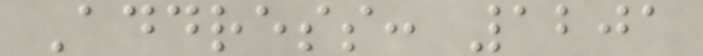Address: 1201
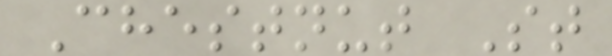Chestnut St
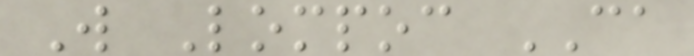W Lompoc CA
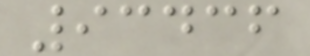93436
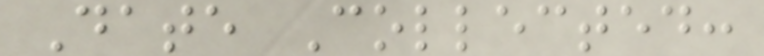Date Collected:
